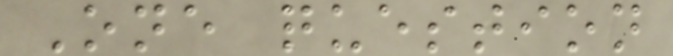One question
